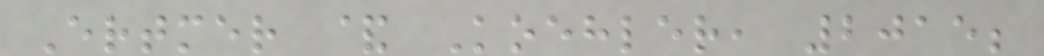Ertmer & Koehler, 2015;
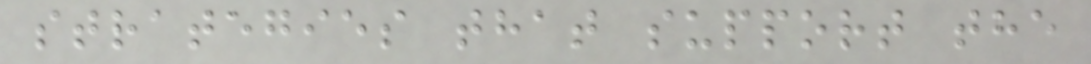strategies that support the
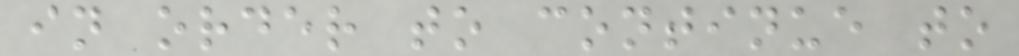in order to continue to
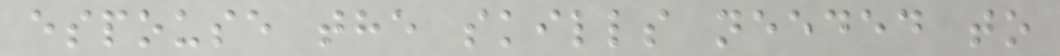espouse the skills needed to
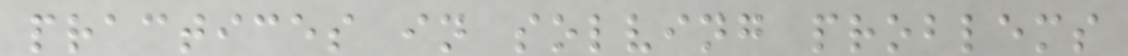practices in solving problems
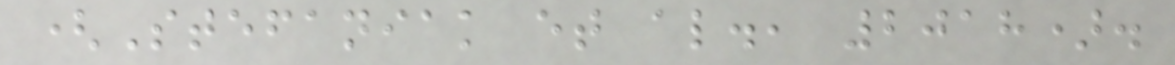(Stefaniak et al., 2018).
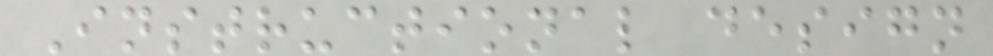Instructional design
